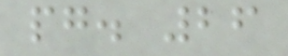pg. 26
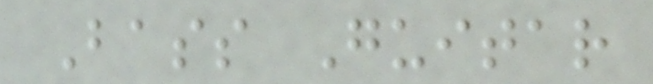Bass Guitar
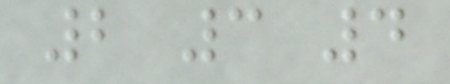2 3 4
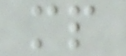mp
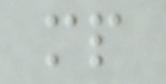mp
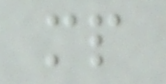mp
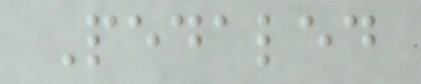Pedaled
